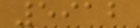5912
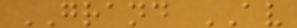GRAND AV
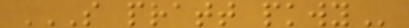S PRATT PKWY
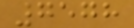7578
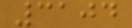3104
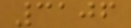3106
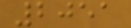2051
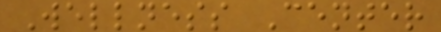Wellness Center
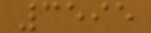3595
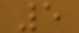5
